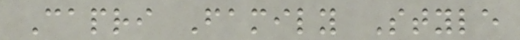Capri Family Style
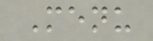Menu
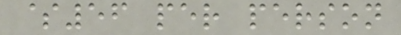$56 per person
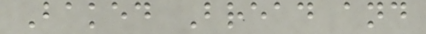Baked Bread and
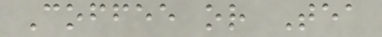Coffee or Tea
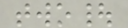two|
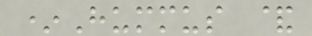*Hummus &
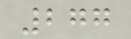277
